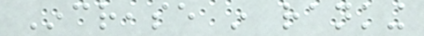Increase in ranking
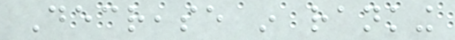Decrease in ranking
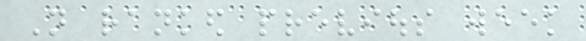Not ranked previous week
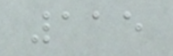115
